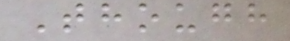Though
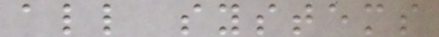all systems
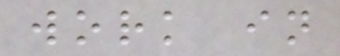work in
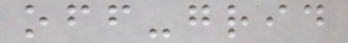off-grid
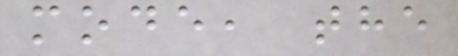mode, the
